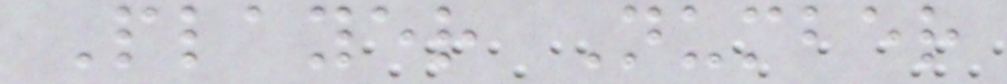Player Number
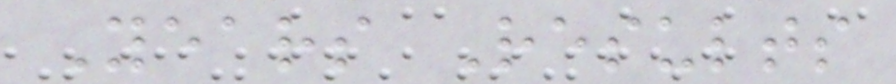Years Results
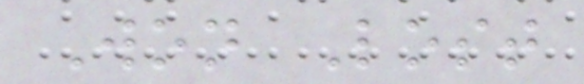Won Lost
